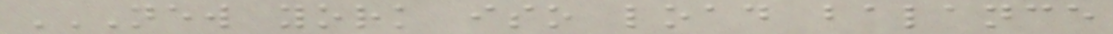NEW YORK ISO LOAD BALANCE
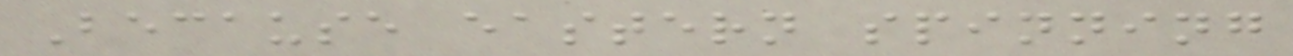Because eastern spinning
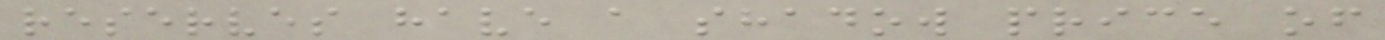reserves have a shadow price of
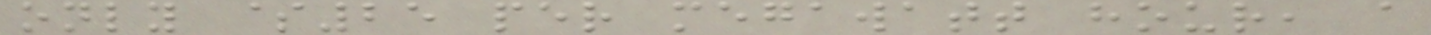only $25 per megawatt hour, a
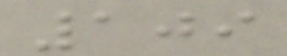109
